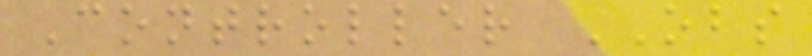Controller OBS
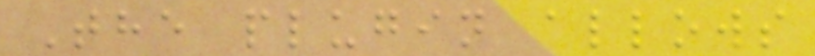The plugin allows
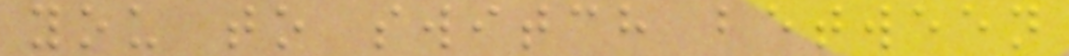you to switch between
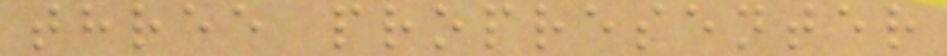three propresenter
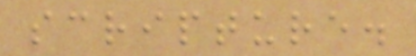scripture.
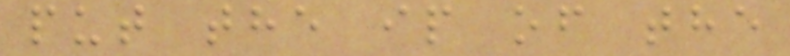put the ip of the
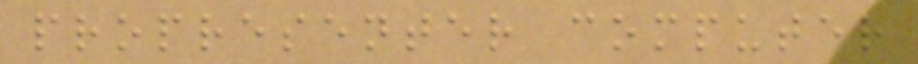propresenter computer
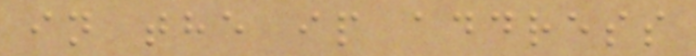in the ip address
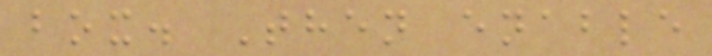box. Then enable
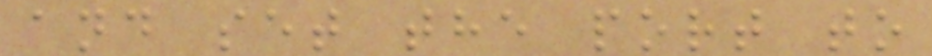and set the port to
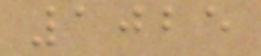1025
